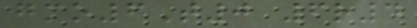gmo6T0 6r4
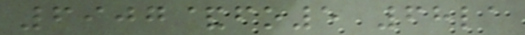6907&fo5 68la
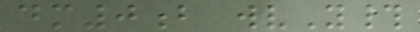dm0b wvY#
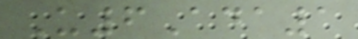U6Ada1
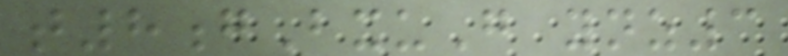t8gBxuG ynz3
